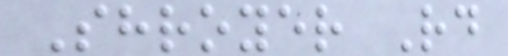Shroyer Rd
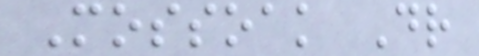Mossoak Dr
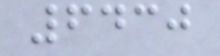6430
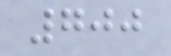700
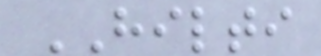HILTI
